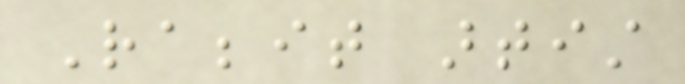Rabbit artist
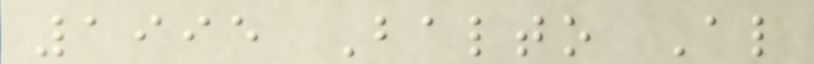1995 Balto Also
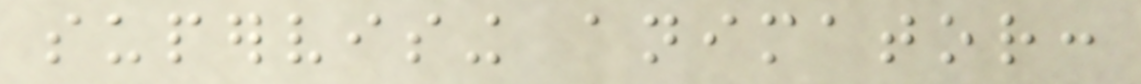supervising animator:
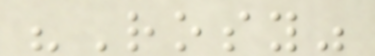"Rosy"
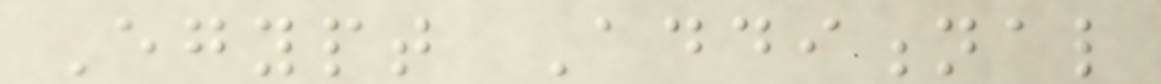Egypt Additional
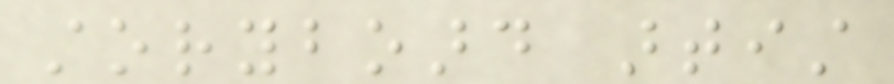storyboard artist
